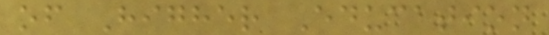of Higher Education
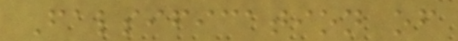Falsification of
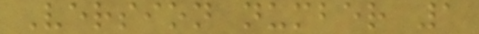Version number 1
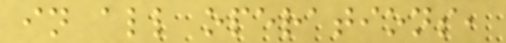in all operations,
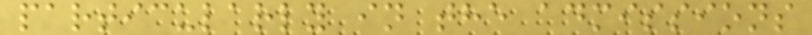particularly in the admissions
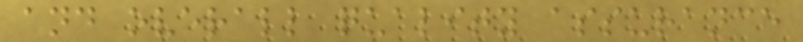and overall quality assurance
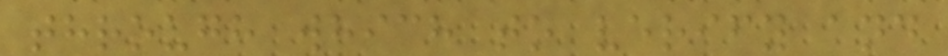through which to verify and
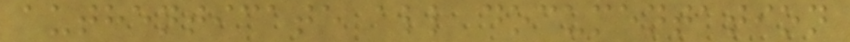authenticate all documentation
